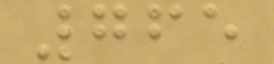765
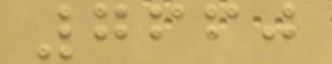7660
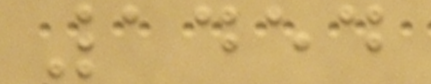1454
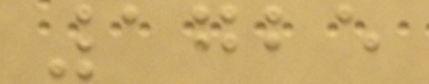1725
